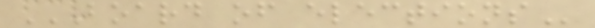BOARD OF ELECTIONS
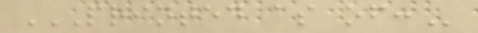PRINTED AS OF:
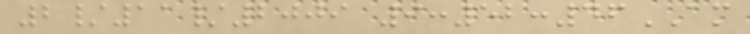2/11/2009 9:52:46AM
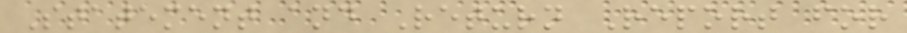Statement and Return Report for
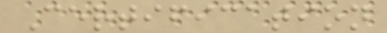Certification
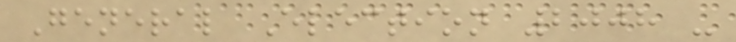General Election 2008 -
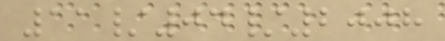11/04/2008
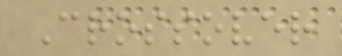Crossover
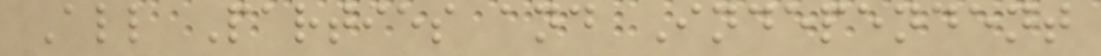All Parties and Independent
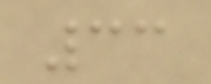33
